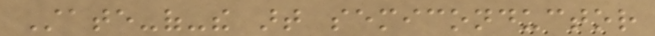State-of-the art semiconductor
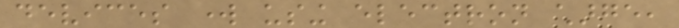devices work using electron charge,
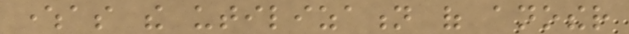whereas the utilization of another
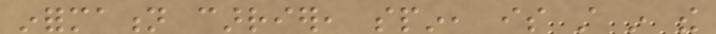information carrier, spin, is still in the
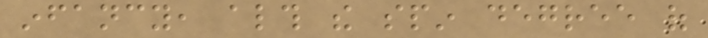infancy, although the spin degree of
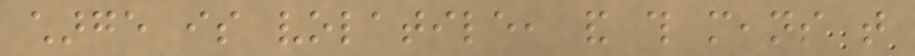charge is volatile, and this means that
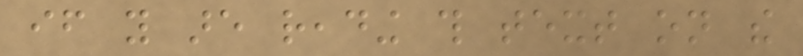if you are reading this text on the
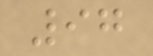97
